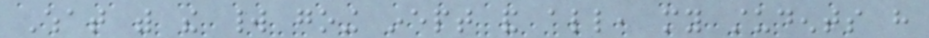What with the world going inept and all, my students have
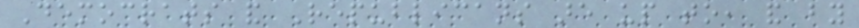Democrats and Republicans are up to, and by
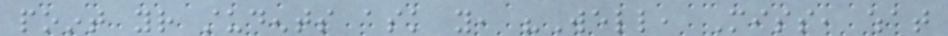point your students ask you, "Well, Miss, what
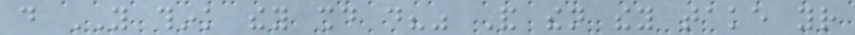do YOU think they should do?" And then they take your
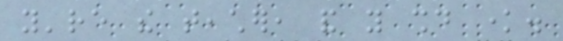you're the teacher, and you should know.
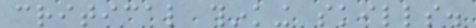critical thinking skills.
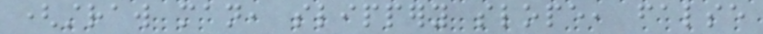(straw man, slippery slope, false
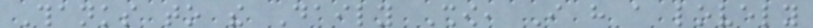Thanks to the Daily Show, I have a lovely
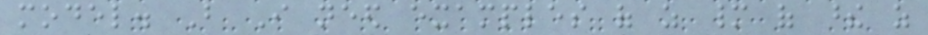model. But I need examples of as many of these as
